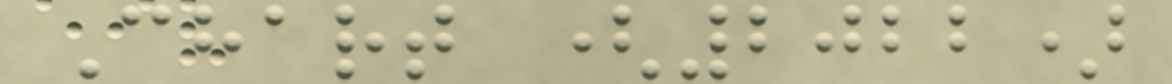Chart (2022)
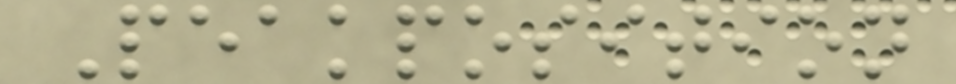Peakposition
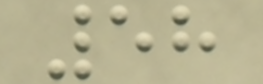58
